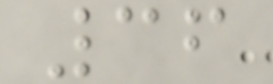36
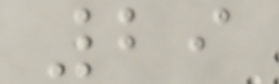29
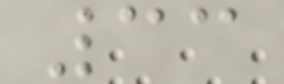33
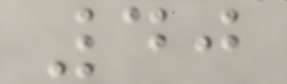40
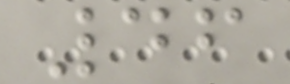46
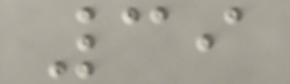39
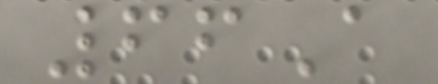66A
